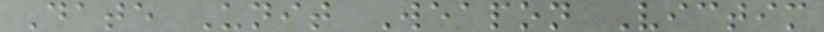Date Unit Weapon Victim
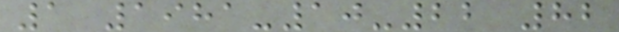1 1981-10-22 82
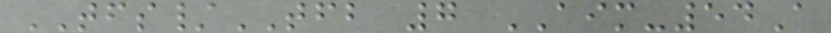TFS/TFB 7 AIM-54A
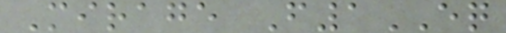Mirage F1EQ
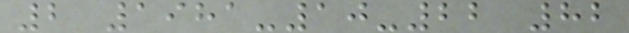2 1981-10-22 82
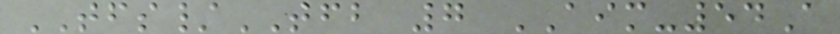TFS/TFB 7 AIM-54A
